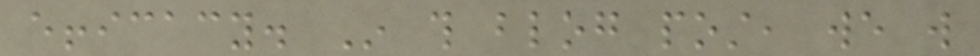efficacy. In this blog post, we will
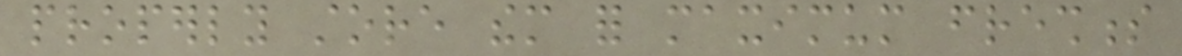properly store them for maximum freshness
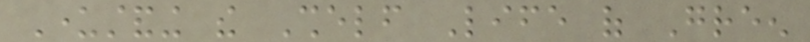Understanding the Shelf Life of Green
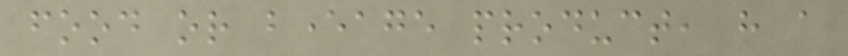food or beverage product, have a
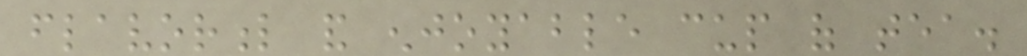flavorful and enjoyable cup of tea.
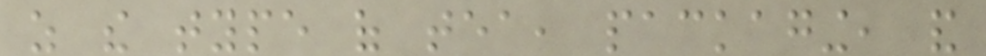as the type of tea, packaging, and
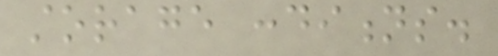storage conditions.
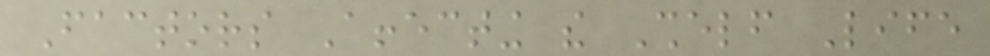Factors Affecting the Shelf Life
